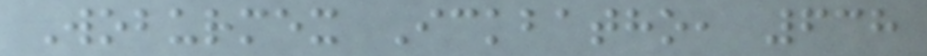Woburmex Ickbatho, 638
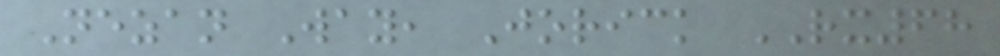Nezan Way, Jorick RX68
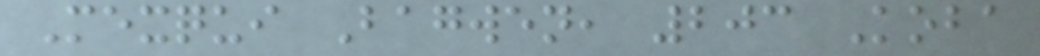Mexqui Bagwen, 203 Koba
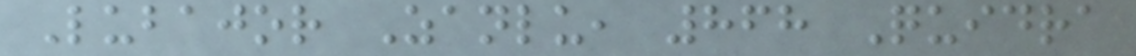Lubajor Zanlu, 868 Quidra
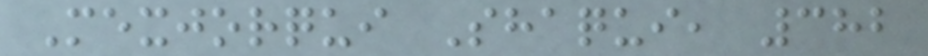Mexjorqui Shaqui, 382
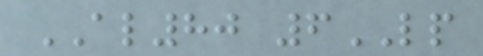AL80 6LP
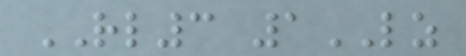RL3 1LZ
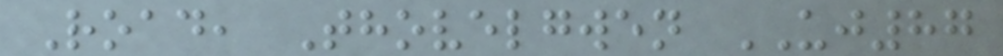Road, Thovelgwen UJ87
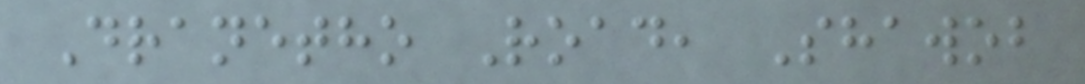Dranetho Road, Shawob
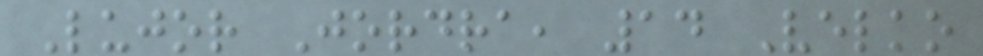Lujor Jordra, 14 Velko
